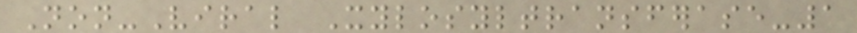Non-Viral Xylosyltransferase-1
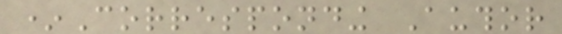*Corresponding Author
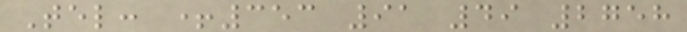Tel: +353 91 49 2758
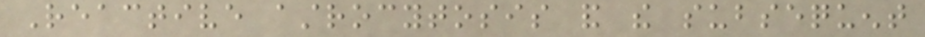Reactive astrocytosis and the subsequent
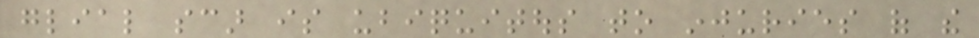glial scar is ubiquitous to injuries of the
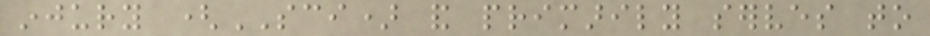injury (SCI) and primarily serves to
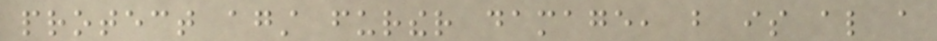protect against further damage, but is also a
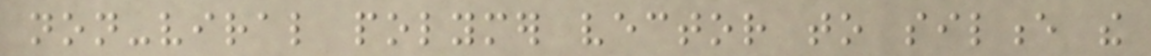non-viral polymer vector to silence the
